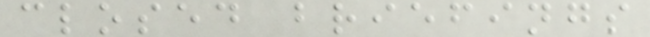closed briefings
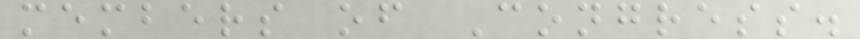members of Congress.
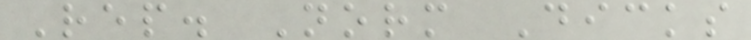Rep. Norm Dicks
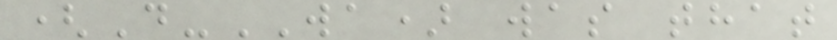(D-WA) was that
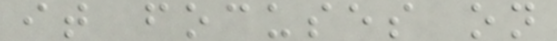it focuses on
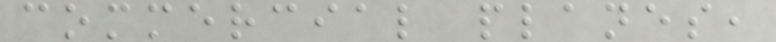commercial planes,
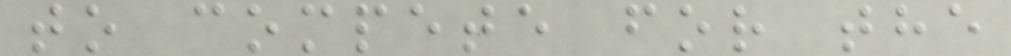to compete for the
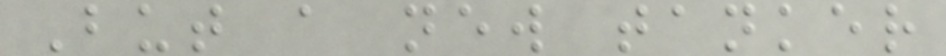But a new tanker
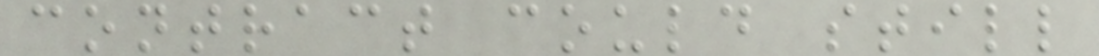contract could still
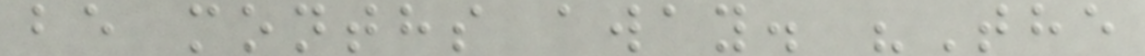be months away. "The
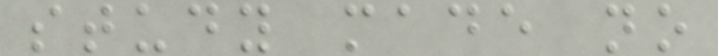study made no
